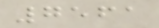7561
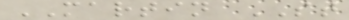MARTIN ST
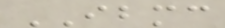IBMC
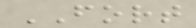FORT
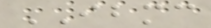IBMC
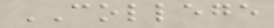COLLEGE
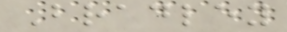Bradley
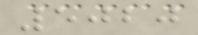5020
